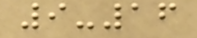9-16
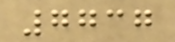7737
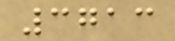3713
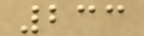233
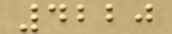4220
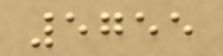5755
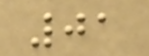01
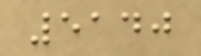5140
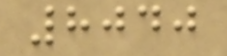8040
